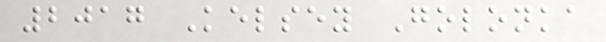2017 Kelsey Golonka
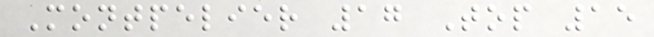Montpelier 17 Top 15
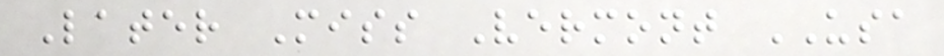Later Miss Vermont USA
